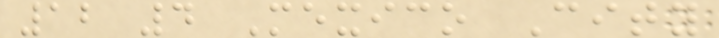12 4 Mexico City
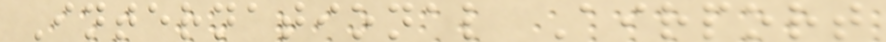International Airport
